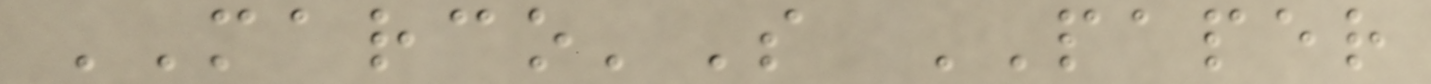MARCO'S PAPER
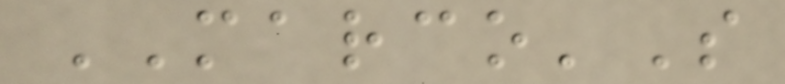MARCO'S
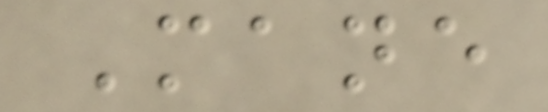Mane
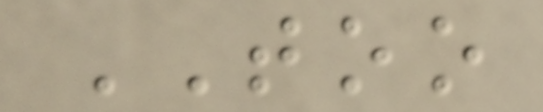TOO
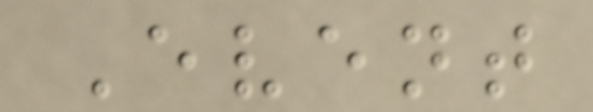Event
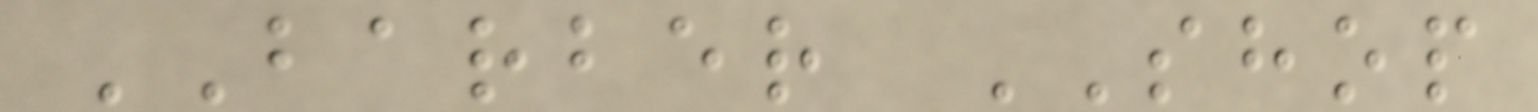BARBER SHOP
